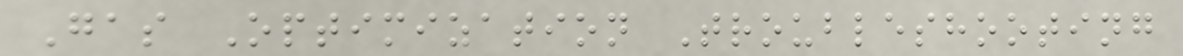Gas Optimization Troubleshooting
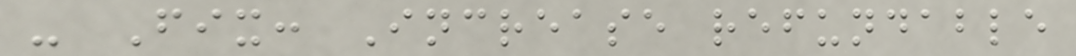- Fix: Increase refundable
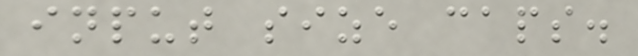input size caps.
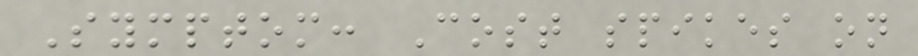Symptom: Cost spikes on
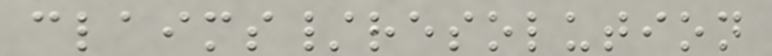claims/resolution
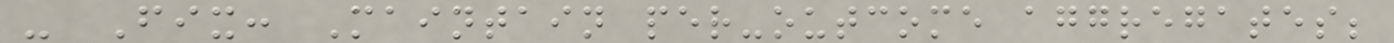- Fix: Maintain per-outcome aggregates;
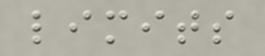limits
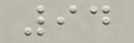94
